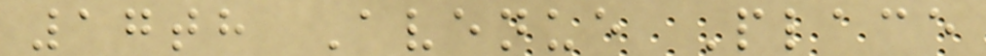17th Avenue Place
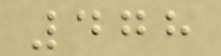478
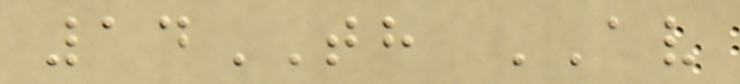14TH AV
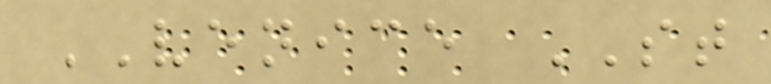VENICE ST
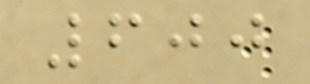600
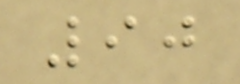90
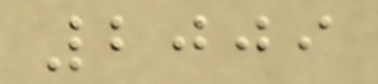2009
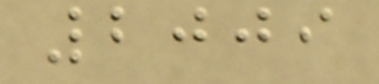2009
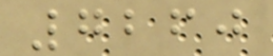7260
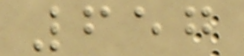657
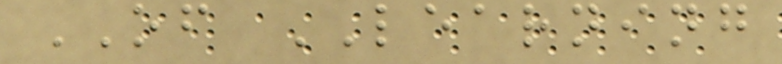OF LEARNING
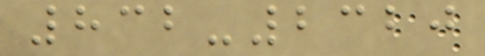832-2320
